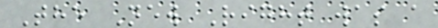The New Right was a
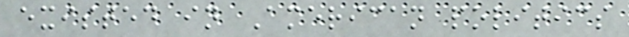existed in American politics
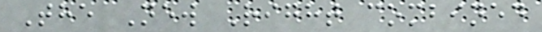The New Right combined
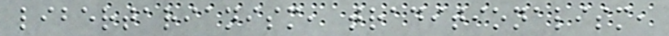libertarianism, traditionalism,
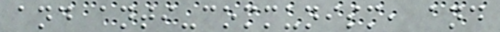and anti-communism, and
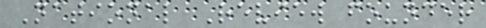National Review founder
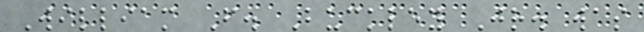William F. Buckley Jr. was
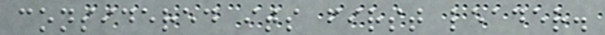considered its first leader.
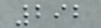292
